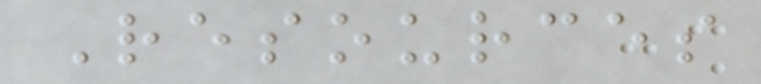Resources
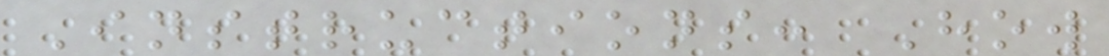Instructions: How
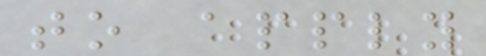to apply
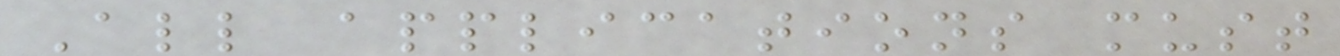All applications must
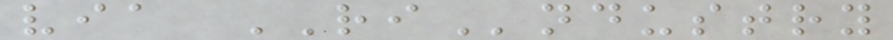via RIndustry
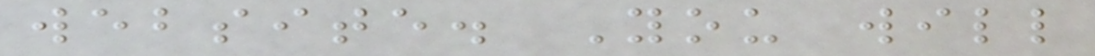website. You will
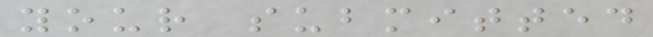your submitted
